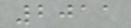2011
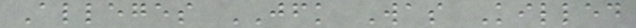Alleges JFK Was Killed
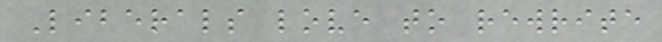Liberals love to rewrite
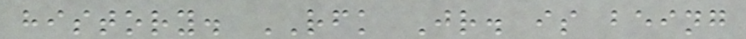history. RFK Jr. is being
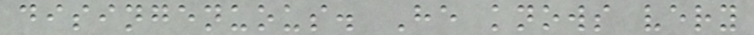disingenuous. He knows very
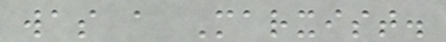was a Marxist.
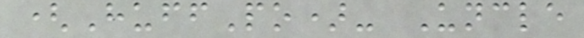(HuffPo)- Uncle
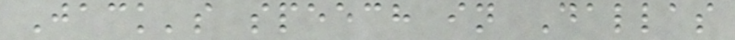Jack's speech in Dallas
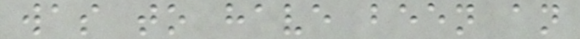was to have been an
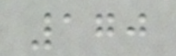170
